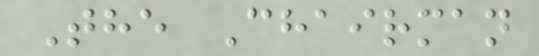The Chairman
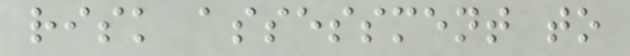risk assessment to
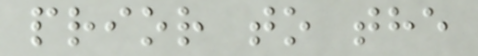prior to the
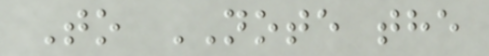To NOTE the
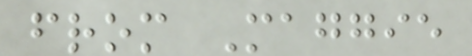from Maggie
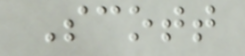Scott
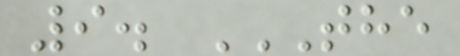9. THE
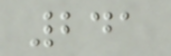241
